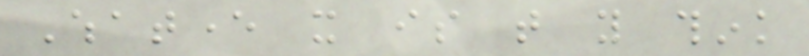Whatever it is that you think
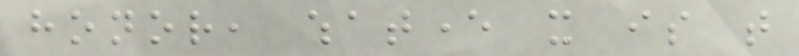honor, whatever it is that
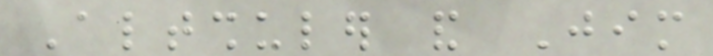Altshuler and Jim
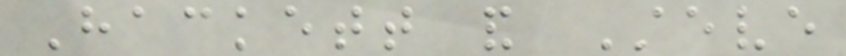Hackett and Steve
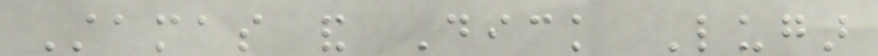Stamas and Dick Lugar
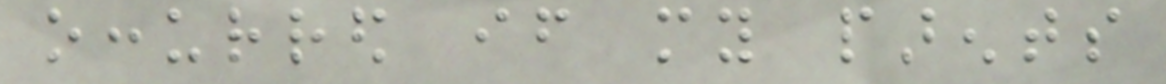occurred if my parents
